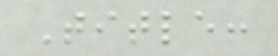Title:
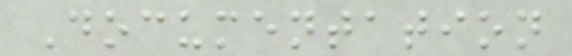Documentation
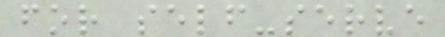for self-serve
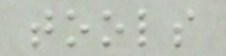tools
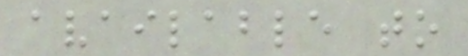available to
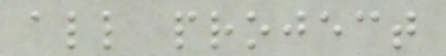all project
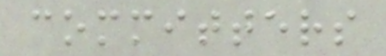committers
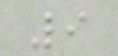9
